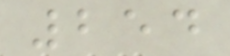254
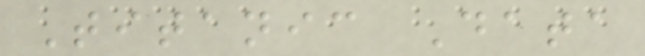Titanic Data
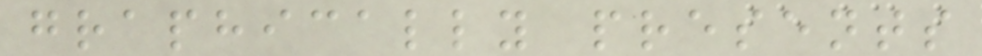graphically presents
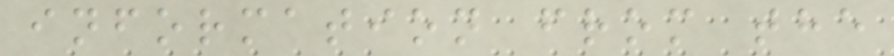information from the
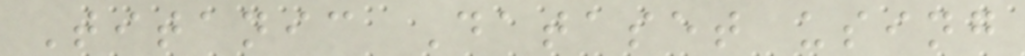Titanic Dataset using
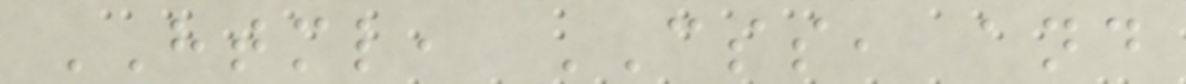HTML, CSS, and
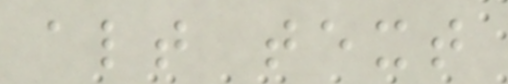alt text
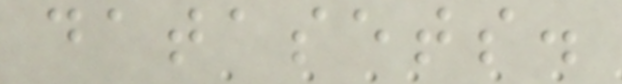datasets.
